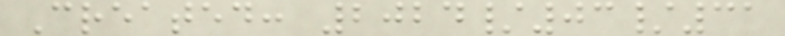Created: 2024/03/31
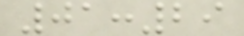01:29
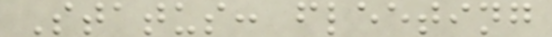Status: fleeting
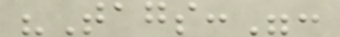"Tags:":
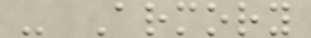- Armory
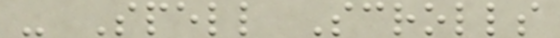- Spell Scrolls
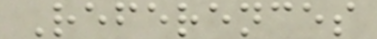References
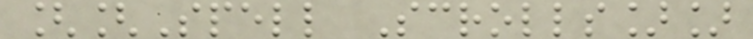[[Spell Scrolls]]
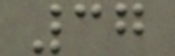37
